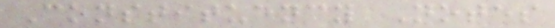Constituency Notes
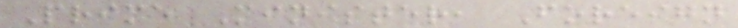Prime Minister, Foreign
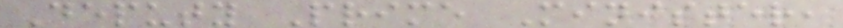Deputy Prime Minister,
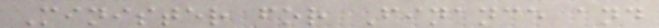Minister for Finance and
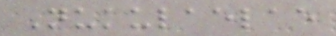Nukulaelae
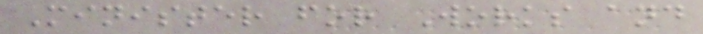Minister for Works and
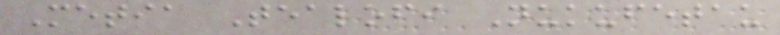Metia Tealofi Nukufetau
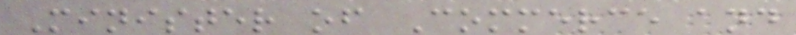Minister of Commerce and
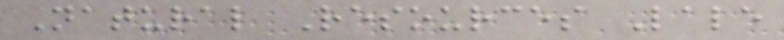Natural Resources Lale
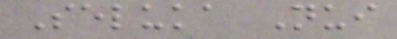Seluka Nui
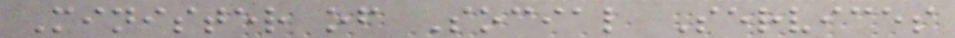Minister of Social Services
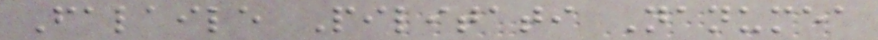Falaile Pilitati Nanumea
